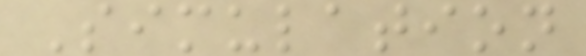Simulation
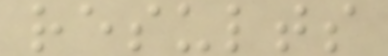results
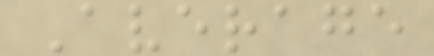Average
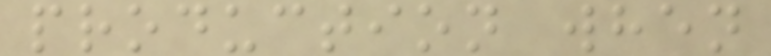production when
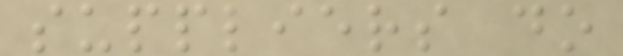suppliers do
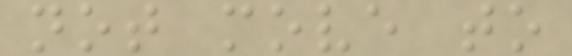not move to
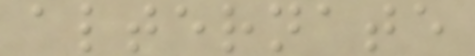alternate
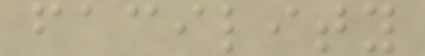facility
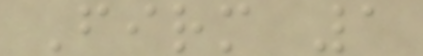Firm 1
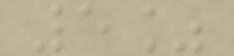5%
